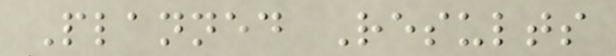Planned Results
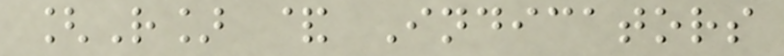[R] & Indicators
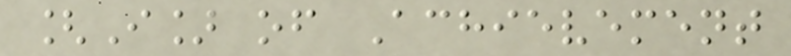[I] of Achievement
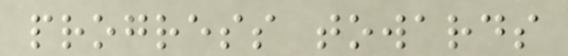progress towards
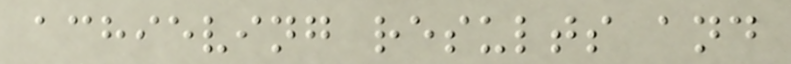achieving results and
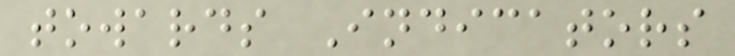towards Indicators
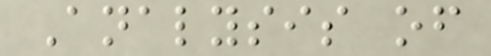Analysis of
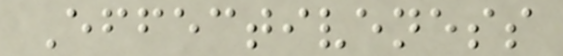Effectiveness
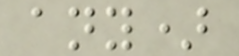any)
